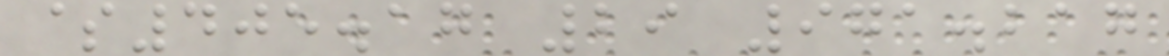$405.17 29 971.217
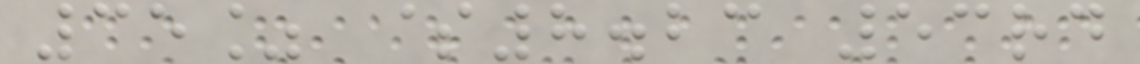35% $8.23 53rd
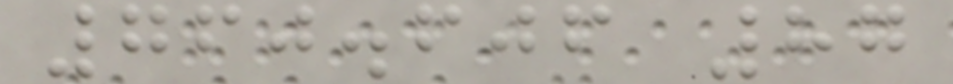760.606 87
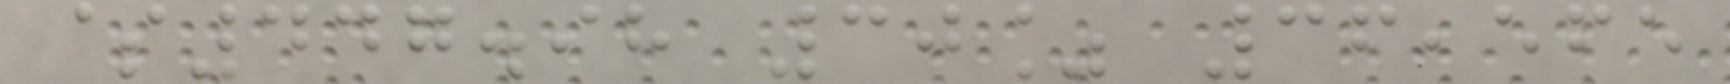$447.98 30% 36,565
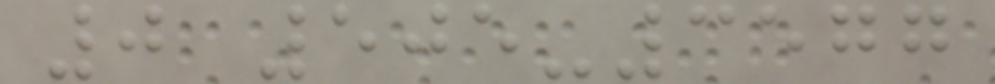0 505-3577
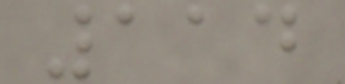114
